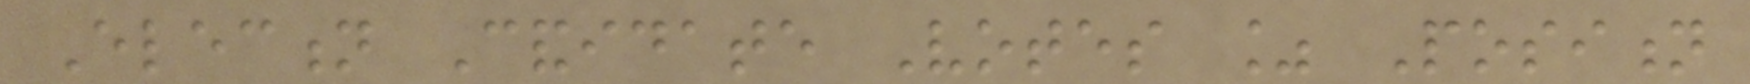Election Candidate Votes % Position
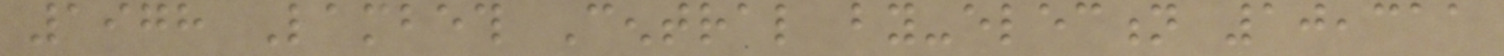1978 Lambeth Central by-election 10,311
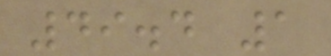49.4 1
